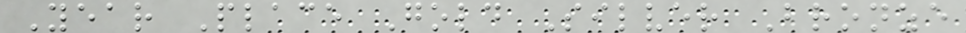Year Place Gold Silver Bronze
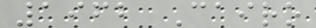1962 Cairo
